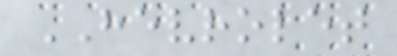HEVROLET
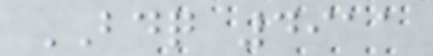BDQ 4911
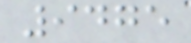9475
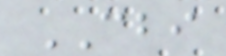CBI
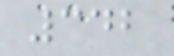342
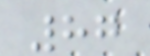87
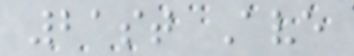21st Ave
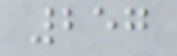257
